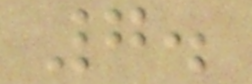7.
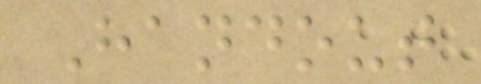Handout
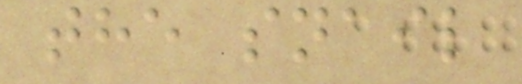the snail
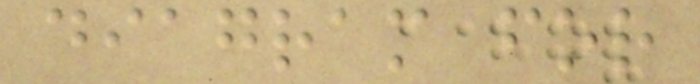diagram for
